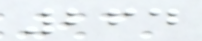264
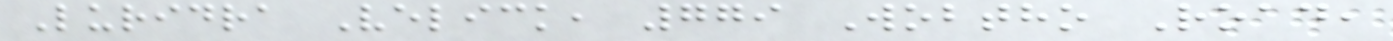Luridra Velick, 779 Wobtho Road,
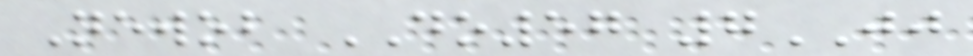Newob DO57 7JJ
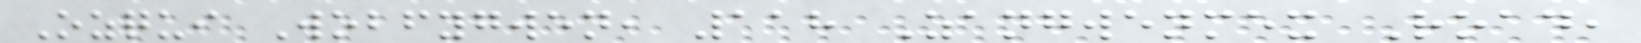Ozqui Wobfygwen, 118 Zangwenmex Road,
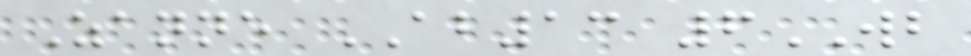Zanne AB13 6WB
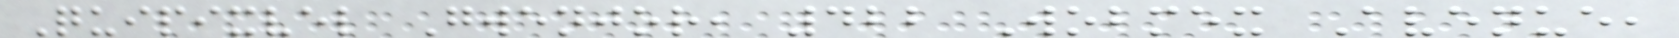Quipixvel Gwenjor, 422 Wobmex Avenue,
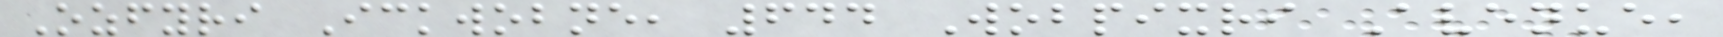Ozfyri Ickwobne, 644 Wobpixri Avenue,
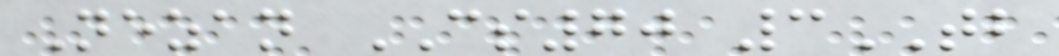Nezan CS70 3TB
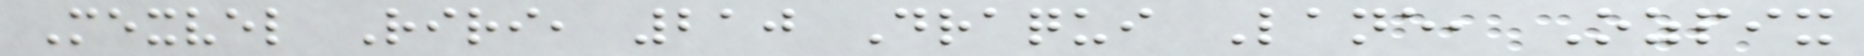Mexvel Riri, 210 Draqui Lane, Ozpix
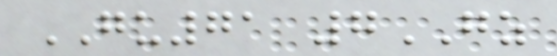GU71 7GZ
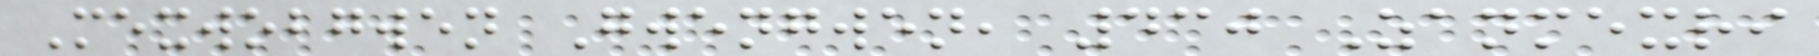Mexwobgwen Gwengwen, 430 Zanmexri
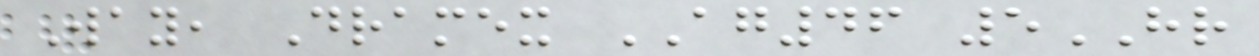Way, Dramex AG46 5HR
